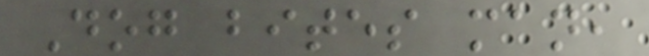Dog bites man,
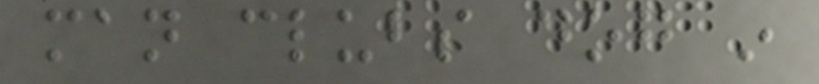man clubs dog in
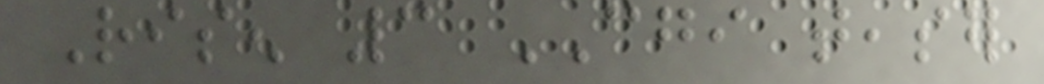Risen 3 CGI teaser
